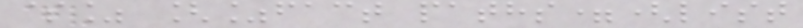$% [%fact paths=(list
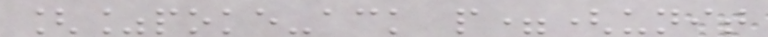[%poke-ack p=(unit
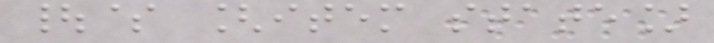|$ [item state]
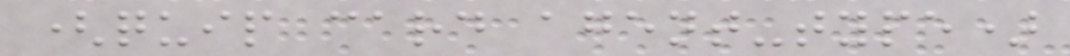(quip card agent-type)
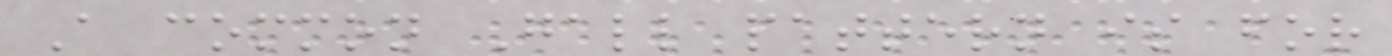A common Gall pattern is for
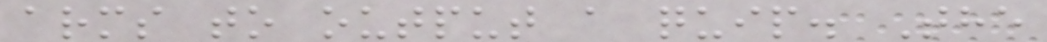arms to output a quip. The
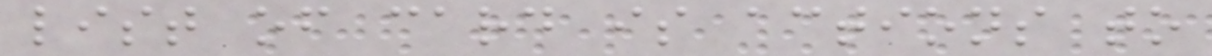list of card is actions to
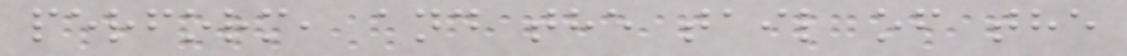perform, and the tail of the
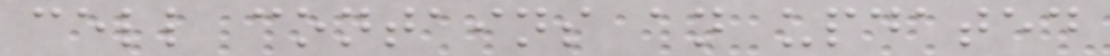cell contains an updated
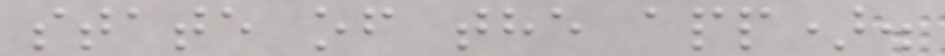state of the app).
